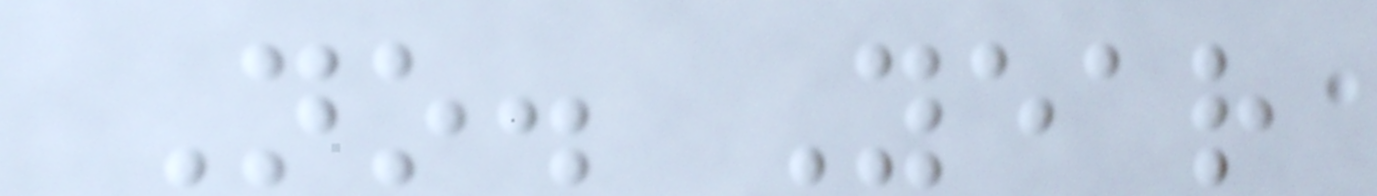No. Year
